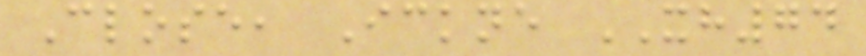Close, Ickne XH74
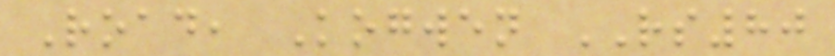Road, Kogwen RS80
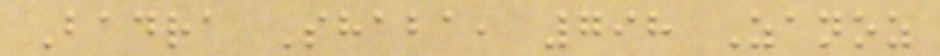Badra Shaba, 798 Zanoz
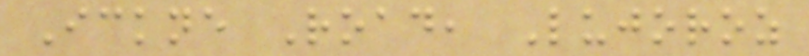Ickne Road, Lujoroz
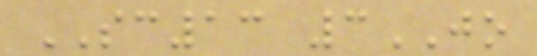SC13 3JO
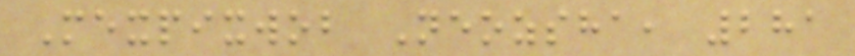Mexpixwob Neozsha, 281
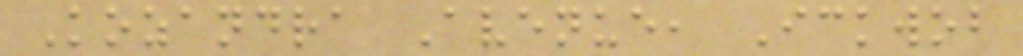Kozandra Avenue, Ickwob
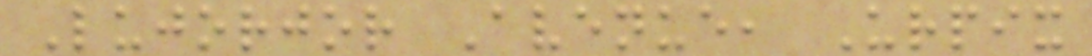Lujorjor Avenue, Urpix
